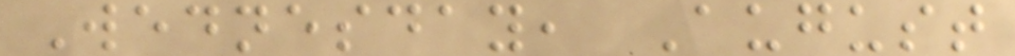Wednesday, August
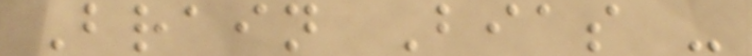Brain Bias -
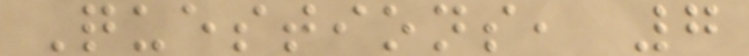Questions, 7
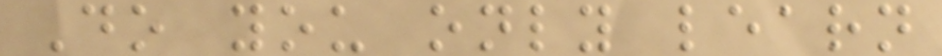Do you only learn
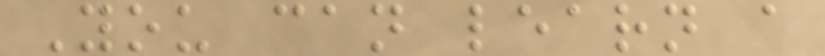You can learn a
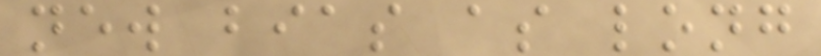new bias as long
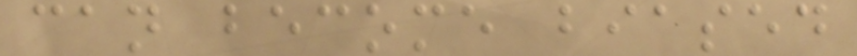can become biased
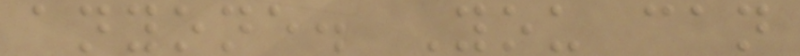anyone. You can
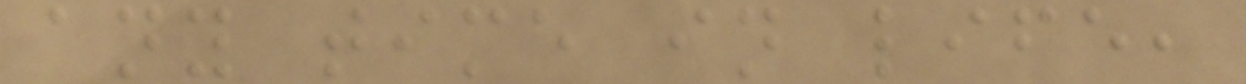any time in life,
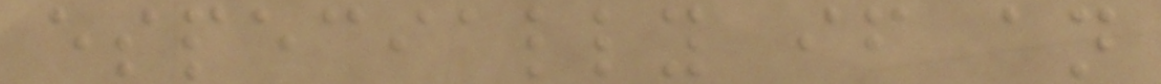especially if an
